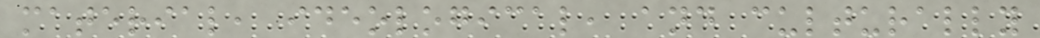material, ideological, and culturally
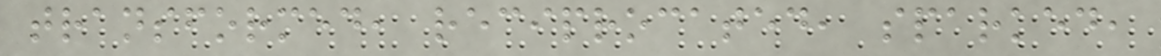transformed, reciprocated, sparked,
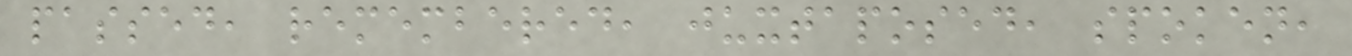passed, remembered, juxtaposed, spoken,
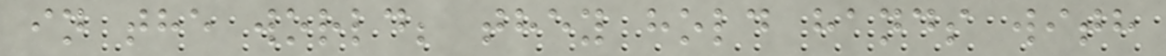in the world; they hold hands with
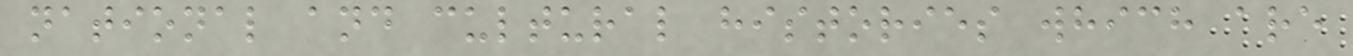national and cultural histories which are
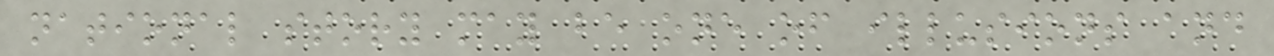national story may be one of illusions and
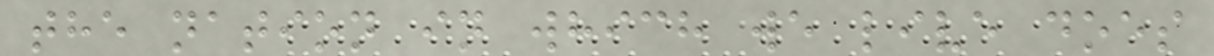the nation in which we live does
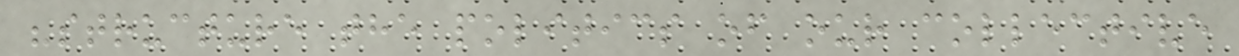"structure the politics of our collective
